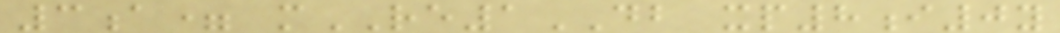3a= mRE1DB xp8i0y
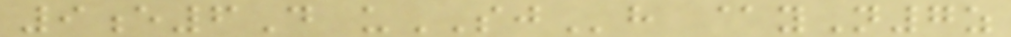9e6D uSJh @yN7z
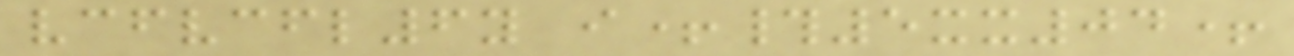vcfvcfl6y i+#5xx04+
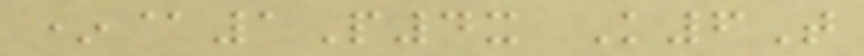*@1P4x K6T
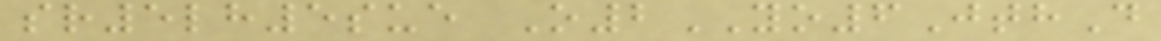sr5lh5sue O2YO6JthD
